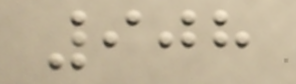908
